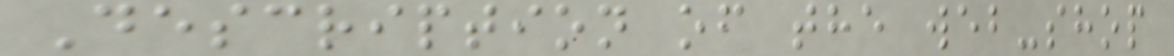Description of the web-shop
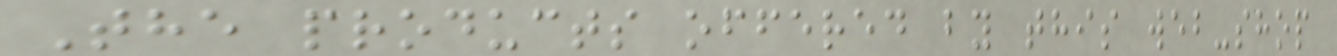The products offered by this web-shop
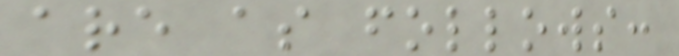are as follows:
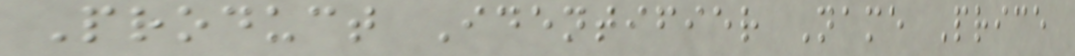Product Identifier Name Price
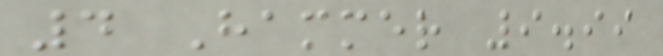4 Hammer 9.99
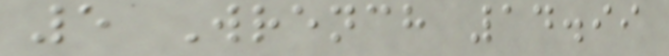5 Wrench 14.99
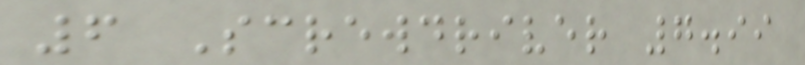6 Screwdriver 7.99
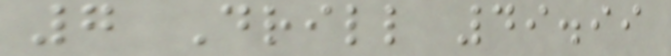7 Drill 49.99
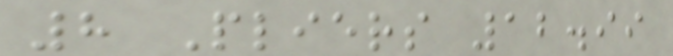8 Pliers 12.99
